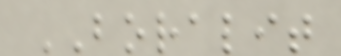BORALIT
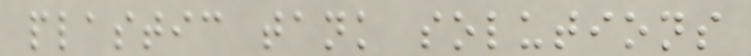plastic tank solutions
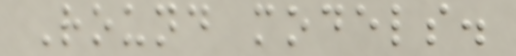Round models.
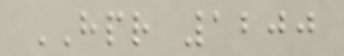HPR 1200
